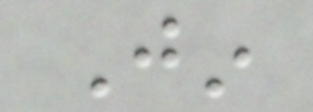Jin
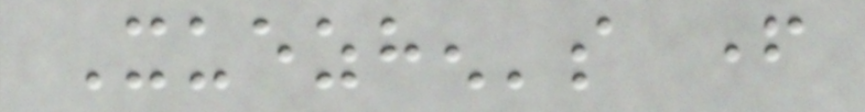Xuezhen's father
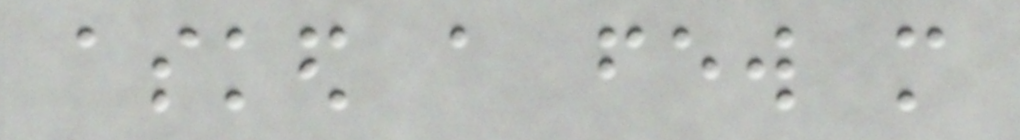asked a few more
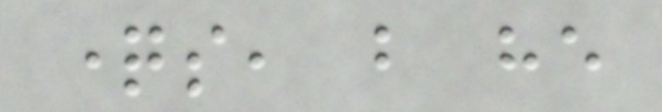questions, but he
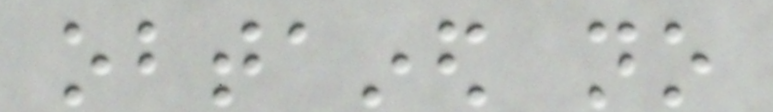obtained no
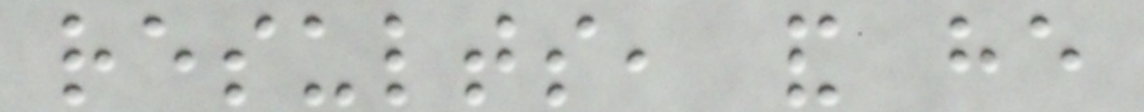results, and he
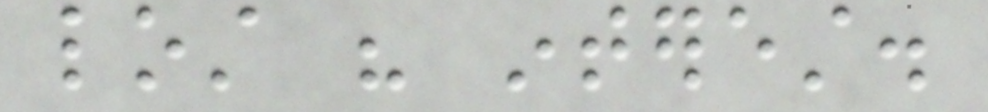lost his interest.
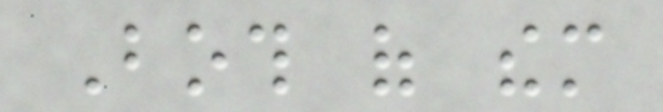Both of them
